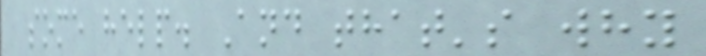some help. And that's why
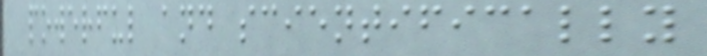powerful and scientifically
